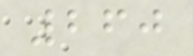260
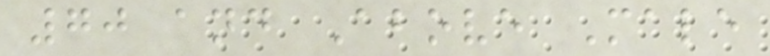70 and Above Male
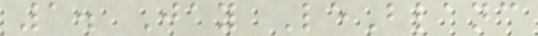1. Jay LeBlanc
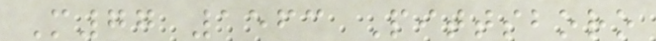M77 1563 Pittsboro
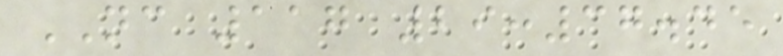NC 117 29:37.45
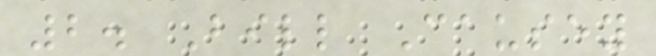2. Bill Causey
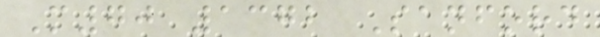M70 1372 Sanford
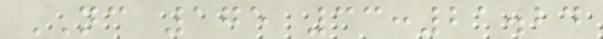NC 175 33:21.24
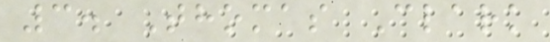3. Thomas Clark
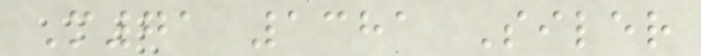M71 1381 Siler
